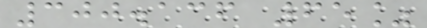300.136 65%
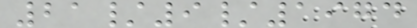21/9/1974
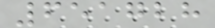651728
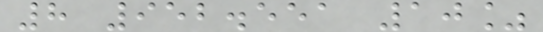8 952.551 10%
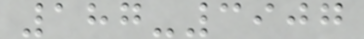187-3907
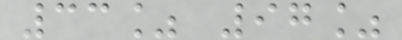33% 97%
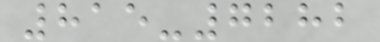815-7282
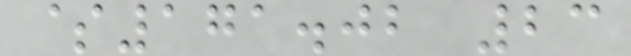$171.02 23
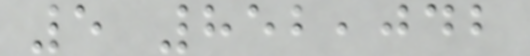5 852,042
